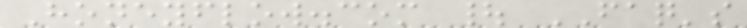Honeyflow.com | FAQ's
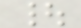|
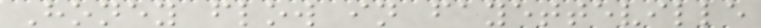Honey flow in fayetteville
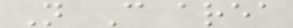N C area
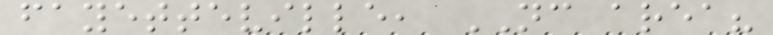fayetteville, NC area?
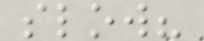slow?
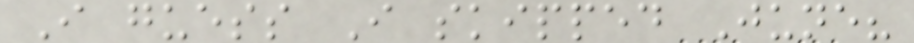I guess I skipped June?
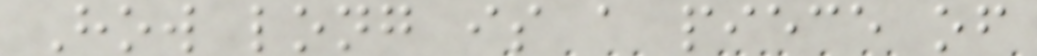How long is a piece of
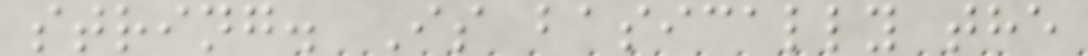string. Is basically the
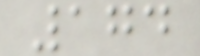174
